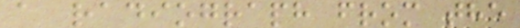a radiograph from the
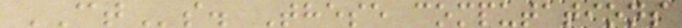CTs. These computations
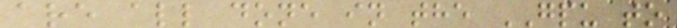are all done in the GPU to
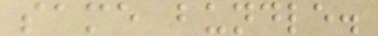same bundle.
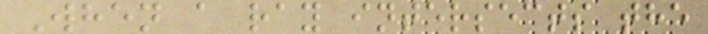When a ray intersects the
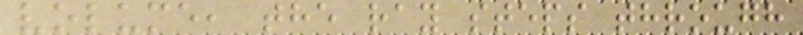volume, the ray steps through
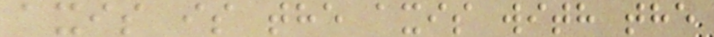axis is the axis with the
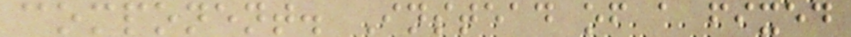component. Instead of a fixed
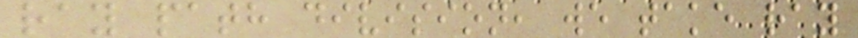ray path division, we take ray
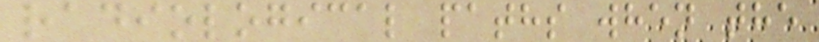radiological paths when the
